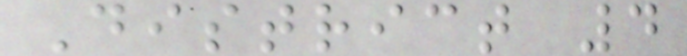District 4
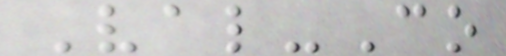Val-Co
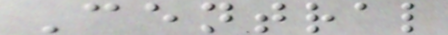Central
